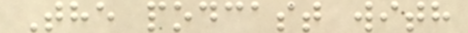The podcast with
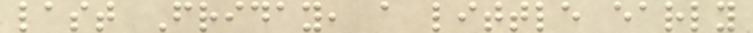last Friday, a little early
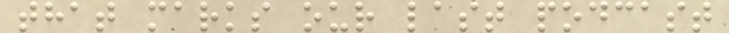that marks our last podcast
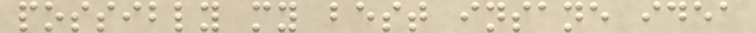possibly my best insane idea
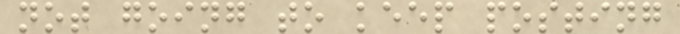not going to keep posting
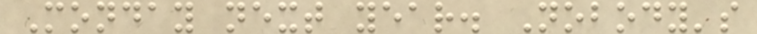Monday next year. Nobody's
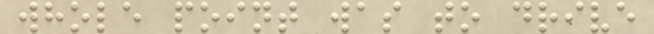whole point was to drive
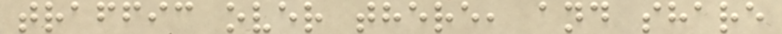traffic over there, and share
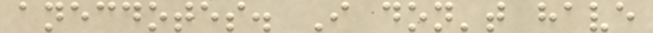anecdotes. I don't have
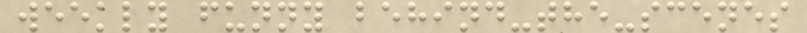weekly funny behind-the-scenes
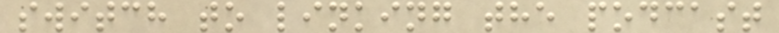switch to linking the podcast
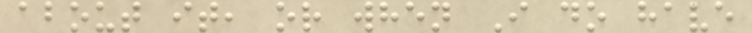about it, or when I do have
